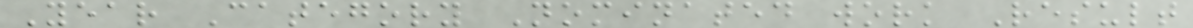Year Category Nominated work Result
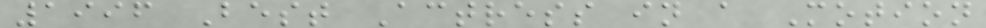1996 Best Actress in a Motion
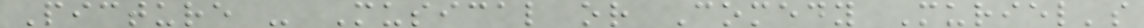Picture - Musical or Comedy Muriel's
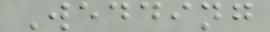Wedding
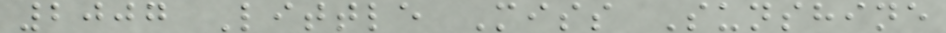2007 Little Miss Sunshine
